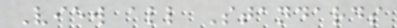View all Standards
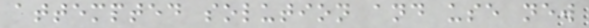attempted solution and use new
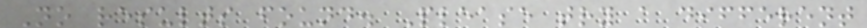No results found. Please try a different
